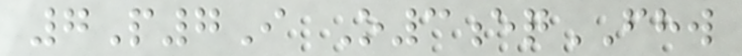7P7I O3eqFHW
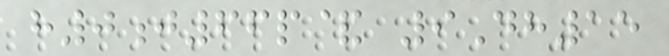h0j66p& 9Dh15
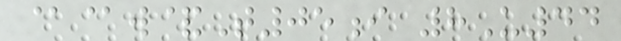@@w&T05i 8U44
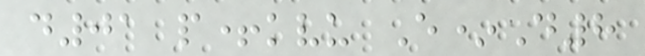d01 p+kvu E*D8
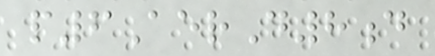p6AerD8d
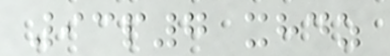93p7 xhdz
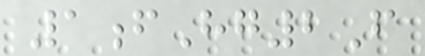1fHg2F
